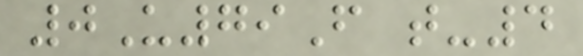0U79F t-4
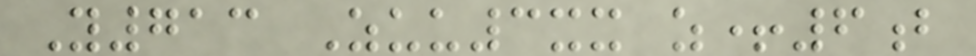Y713 Zuu3xx z+6b
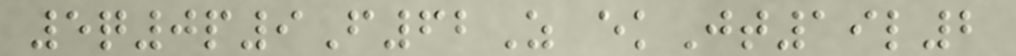5q0p9F62Z ekJt19l2
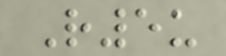R5u
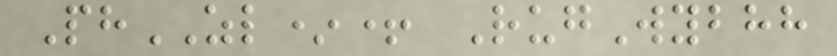PhZL*+ RugWybhh
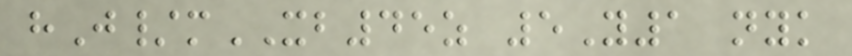hJ/mXB45z 5Y1 nyk
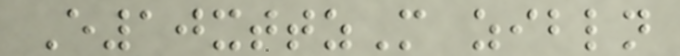E10xttzM zibln
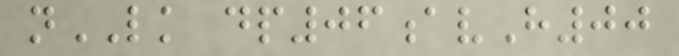nLK dp06avH00
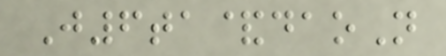J6ta&daoN
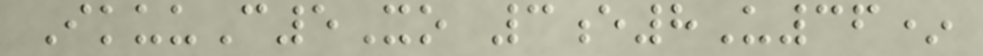IkuuC5Xo 3e8U36*
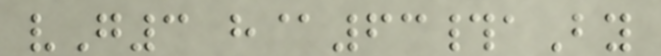vG3 h@63#aBy
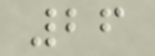26
